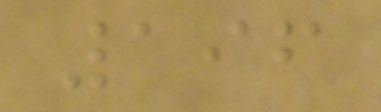196
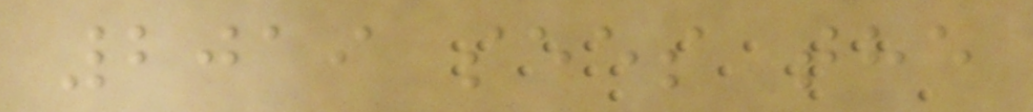2019 sees the
